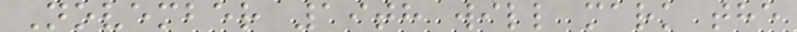November 19th will mark the
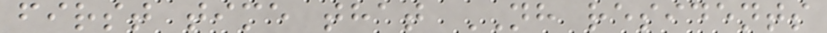first time that NH residents
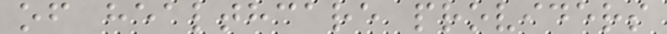of healthcare providers
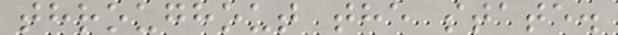throughout the state.
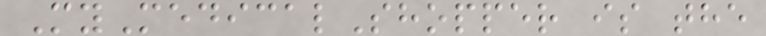MyMedicalShopper is the
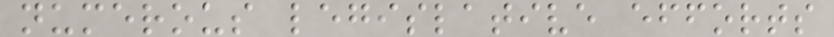numerous legislative efforts
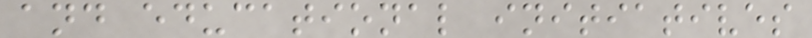and educational initiatives
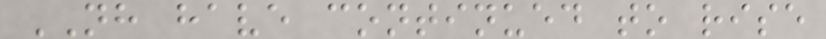NH have continued to rise
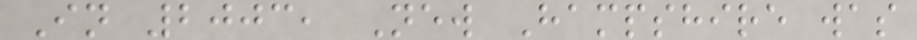In 2003, New Hampshire was
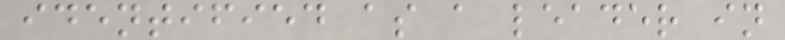identified as a leader in
